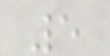5
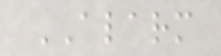ALARM
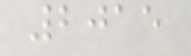2015
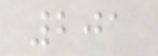201
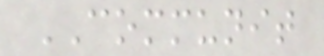COMMUNIT
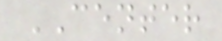CENTER
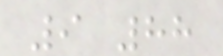9 88
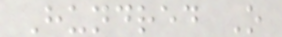Hundred O
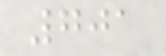701
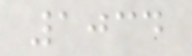1034
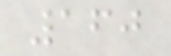160
